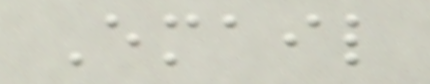Email
